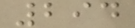294
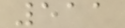511
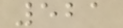521
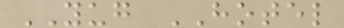YUG HOTEL
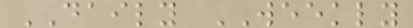DAILY WEEKLY
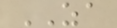ZA
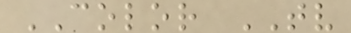COLOR TV
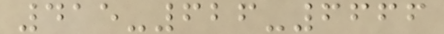415-626-6666
